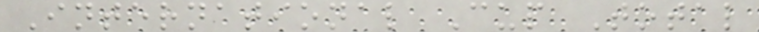International Cup Total
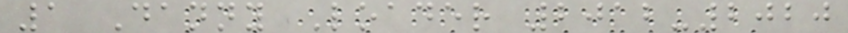1 Danny Loader 2012-2020
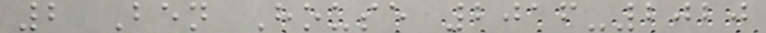2 Ben House 2016-2020
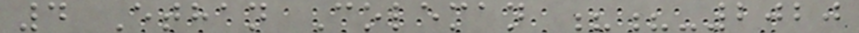4 Ethan Coleman ??-2020
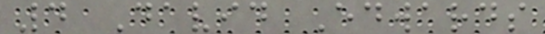4 David Edwards
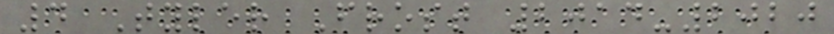4 Tyler Frost 2014-2020
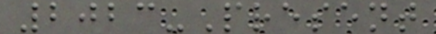2023-Present
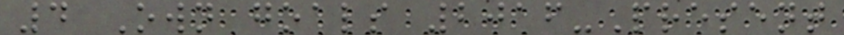4 Own goals 2016-Present
